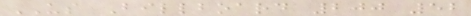US Billboard 200 52
